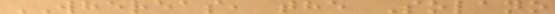WHEREAS, the Solano
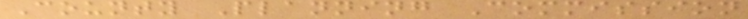County Planning Commission
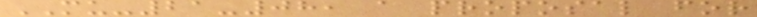MU-21-08, a proposal for
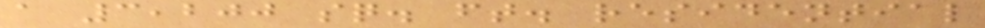a 3,200 sq. ft. residential
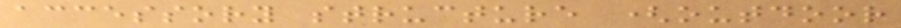accessory structure (outdoor
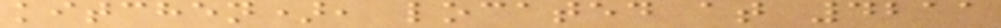kitchen), located at 4211
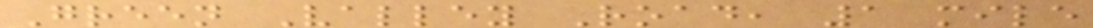Green Valley Road, 1 mile
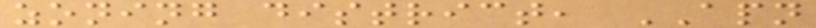zoning district, APN
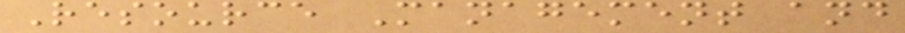Resource Management and
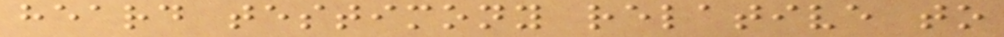heard testimony relative to
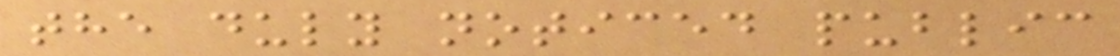the duly noticed public
